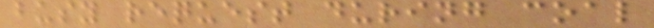busy request during coal
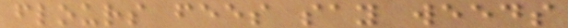flours fees say weeds
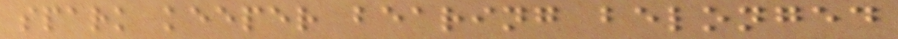spark keeper bearing belonged
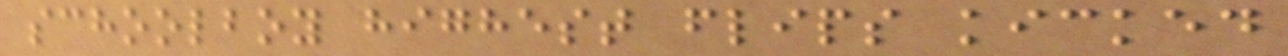schoolboy highest flips kicked
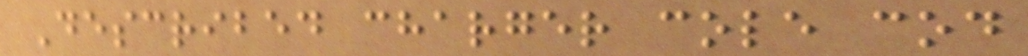Described charger cole cod
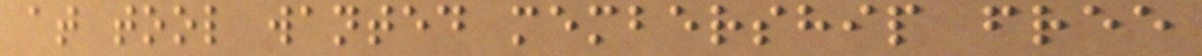at tool wanted membership free
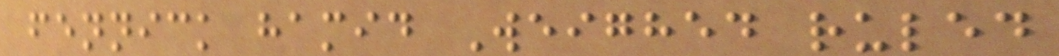fennick hamid Weighed ruled
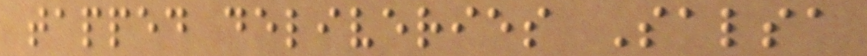tapped deliveries Salsa
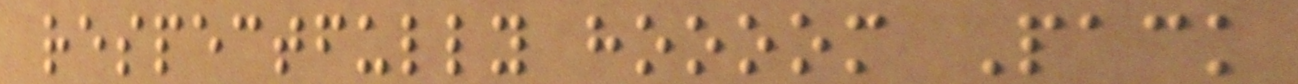respectfully hoooom Pack
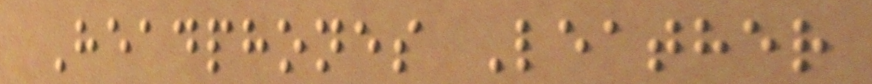Headphones Leather
